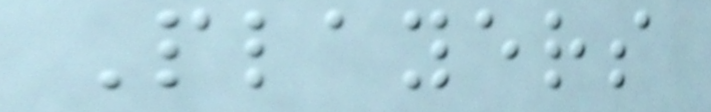Players
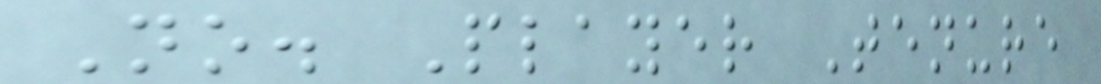No. Player Tenure
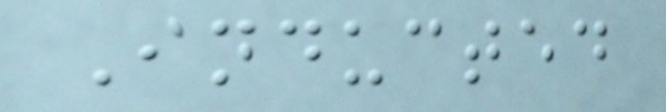Inducted
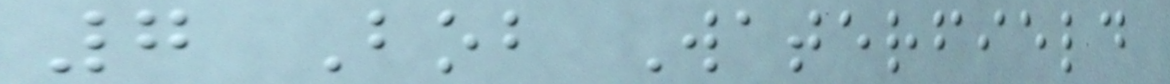7 Bob Waterfield
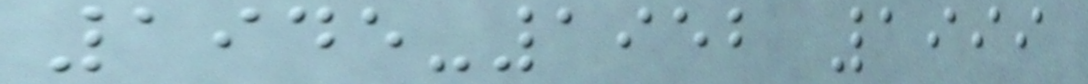1945-1952 1999
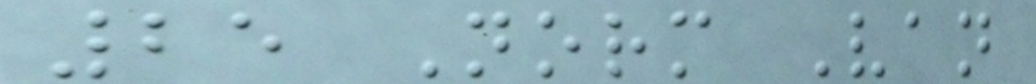25 Norm Van
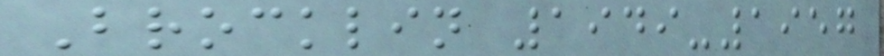Brocklin 1949-1957
